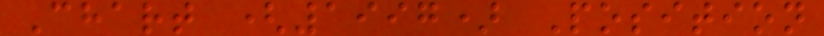Chart (1997) Position
